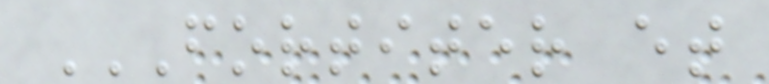FORTITER ET
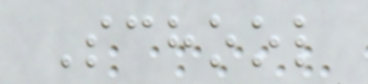School
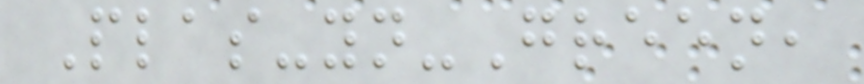Plas-yn-Green,
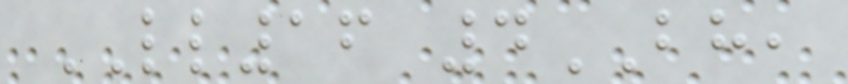LL16 4BH,
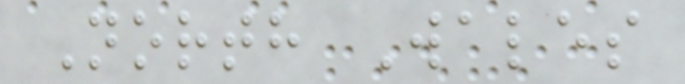North Wales
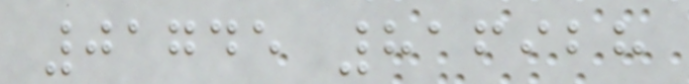01745 816928
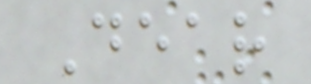Dear
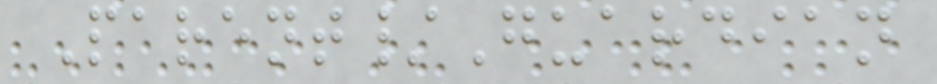Parent/Guardian
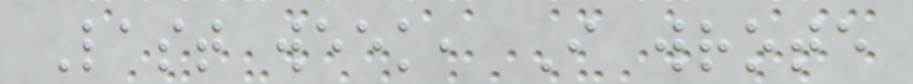Last week, I wrote
